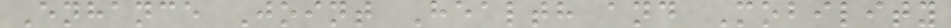Enhance Joint Health and Mobility
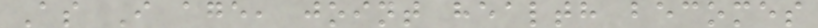As I age, joint health becomes
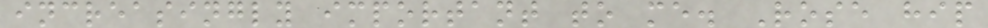increasingly important to me. Rose hip
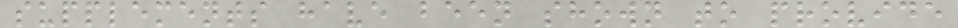supplements have been shown to provide
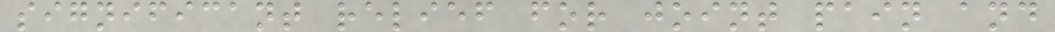significant relief for joint pain and
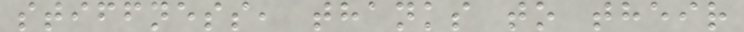stiffness, thanks to their
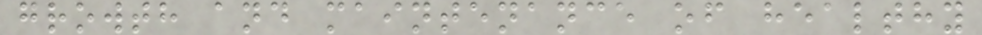growth and maintenance of healthy
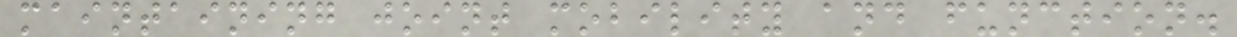maintaining joint mobility and function.
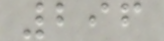296
